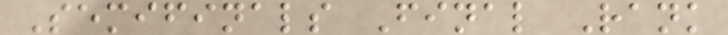Semifinals Final Rank
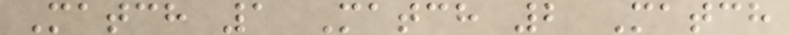Match 1 Match 2 Match
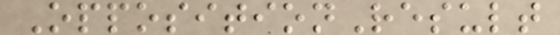OppositionResult
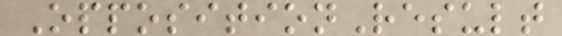OppositionResult
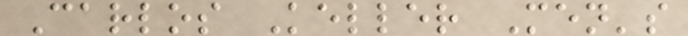Carlos Keller Men's
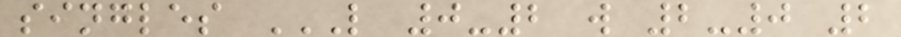singles L 0-2 W 2-0 2
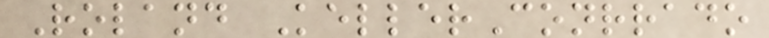Roland KellerConrrado
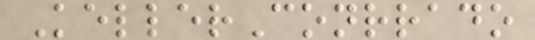KellerConrrado
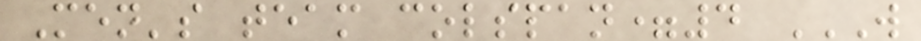Men's team colspan=4 W
